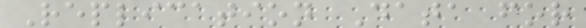Replication Data for
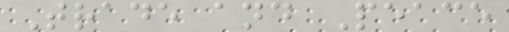Trade and Peace
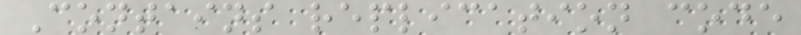Contains replication code
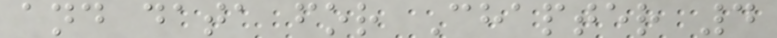and data for Chapter 4
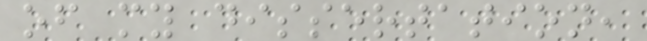of my dissertation,
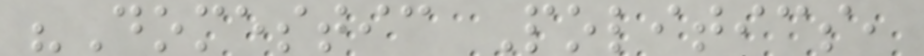"Domestic Politics,
